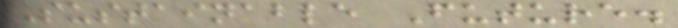Sustainable Future.
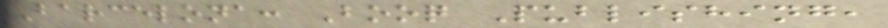Barcelona: Booq Publishing,
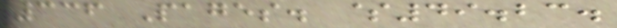336 Pages. $49.23.
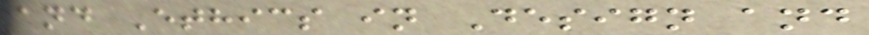and Ethics in Design and
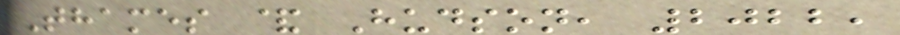Thames & Hudson, 2022,
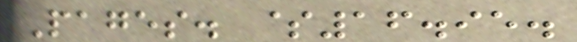Pages. $16.95.
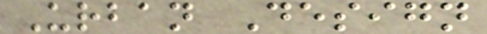Urban Design
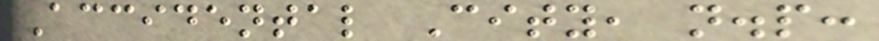Accidental City, n.p:
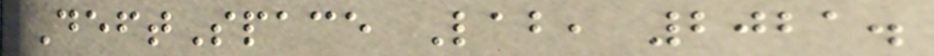DeftSpace Lab, 2021.
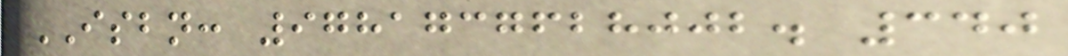ISBN: 9781737628002. 340
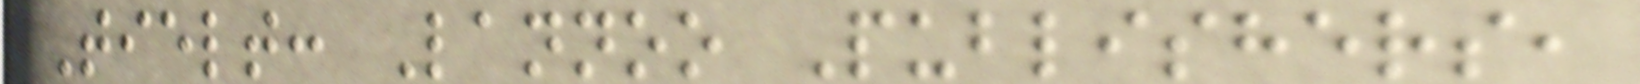Tielt: Lannoo Publishers,
